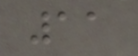11
